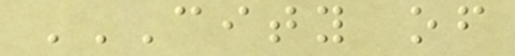CITY OF
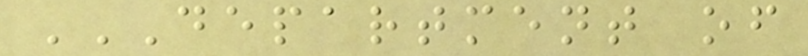DEPARTMENT OF
